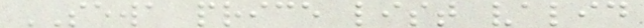SEWA price list valid
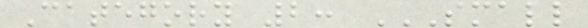Category 2: SMALL
